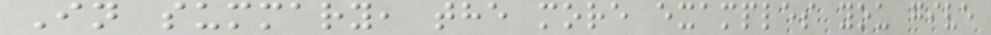In summary, the more examples you give
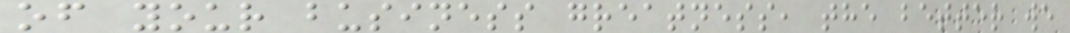of your business greatness, the better we
